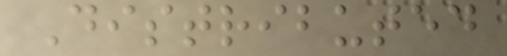Distributed
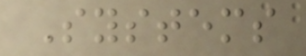Systems
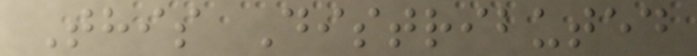This Distributed
